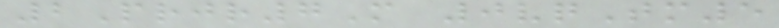2Prjr7M 0vqTm5
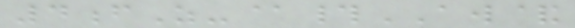4fZ-@#AW&
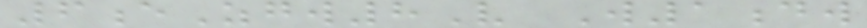6eZgw8V W1dw
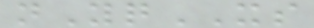nYqXS
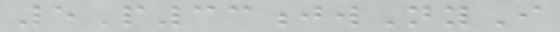5P33jwNyI
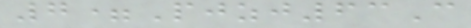7=Pjzj63C
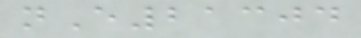nE21304
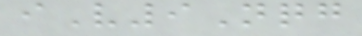iV9Nqg
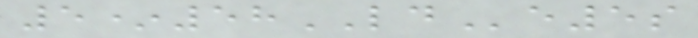5*58LDe5s
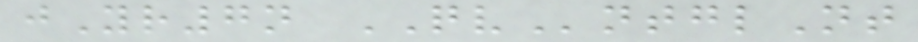jYr7n QVntglNt
